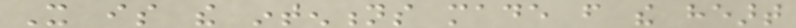It is the intentions made from the heart
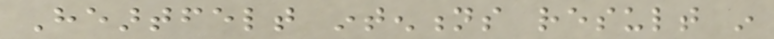Heartfelt intentions result in
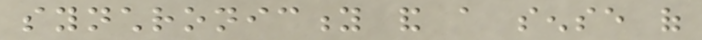synchronicity and a sense of
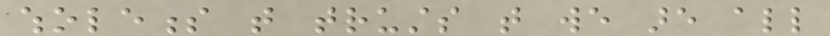wholeness that trusts that we are all
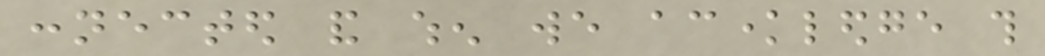connected and when we acknowledge this
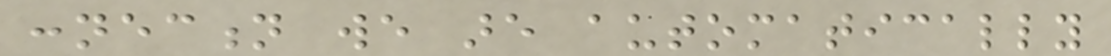connection we are automatically
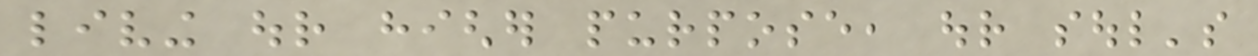living our higher purpose, our soul's
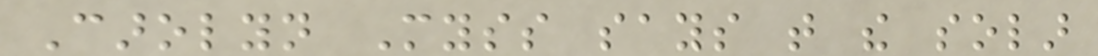Carolyn Myss says that the solar
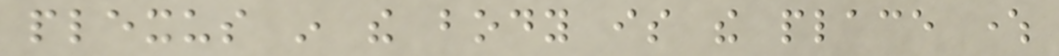plexus in the body is the place where
